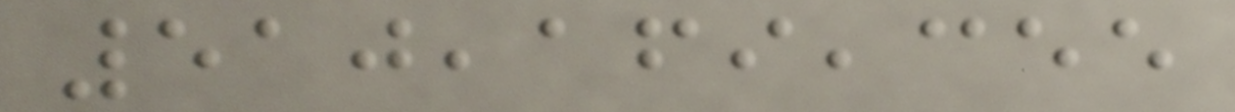510,169,355
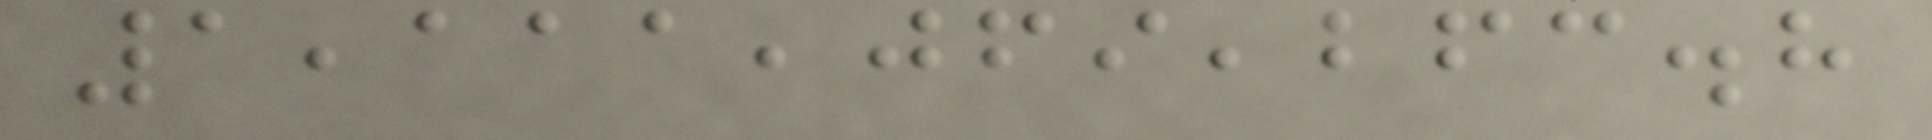1,111,069,263.8
